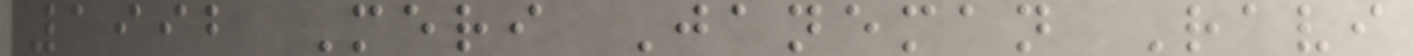1992 Meri Janeman Ravi
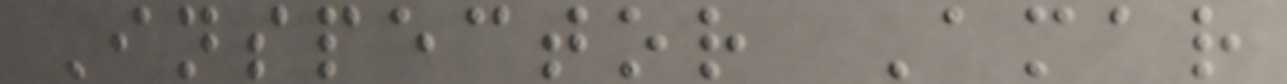Inspector Amar
